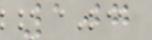107
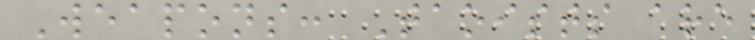Weapons: Taoists are
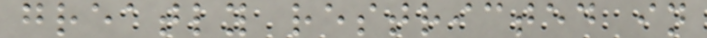greatly restricted in
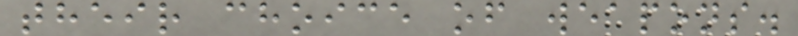their choice of weapons.
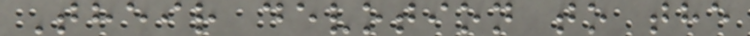Their devotion to the
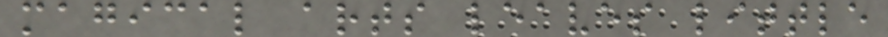magical arts leaves little
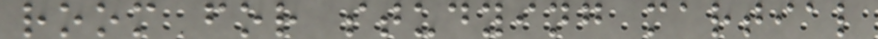room for studying martial
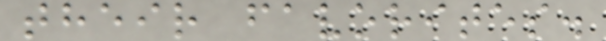their favorites.
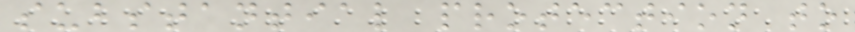substantial protection to
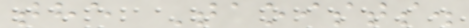the Taoists.
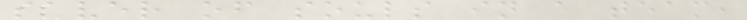saver of souls in a team,
